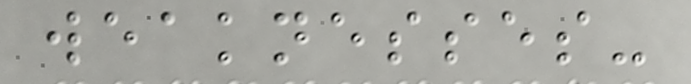weaknesses-
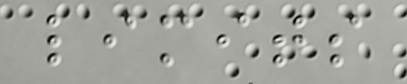limits
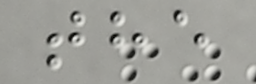the
